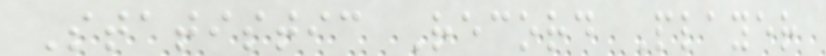Statistic Record Player
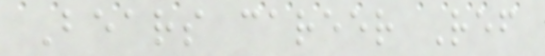Bears career Ref
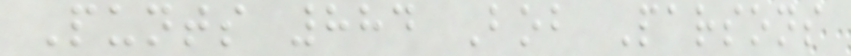Punts 884 Bob Parsons
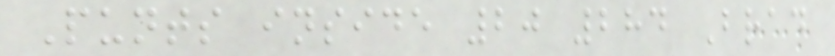Punts inside 20 284 Brad
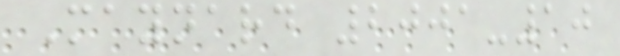Maynard 2001-10
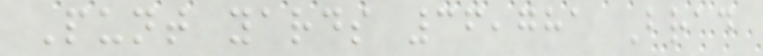Punt yards 36,781 Brad
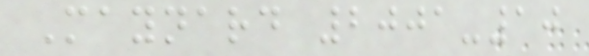Maynard 2001-10
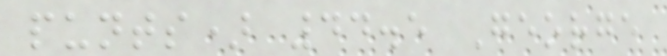punts) 44.5 George
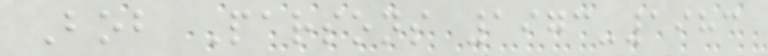Bob Parsons 1973-1983
